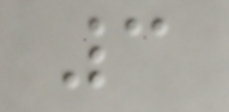3
